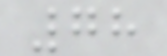78
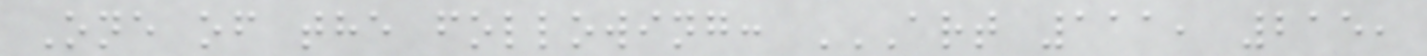One of the following: ART 111, 215,
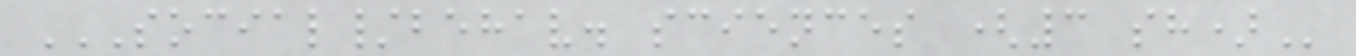SOCIAL/BEHAV. SCIENCES (3 SH)
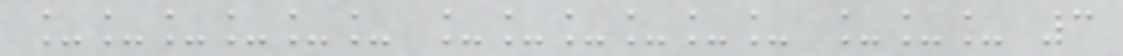______ ______ ___ 3
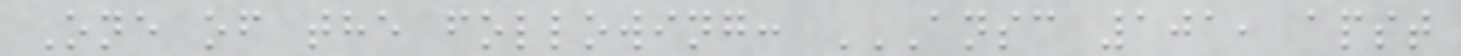One of the following: ANSC 101, APST
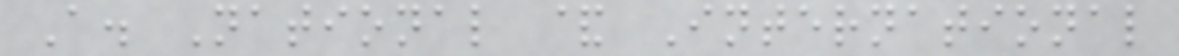A. National & International
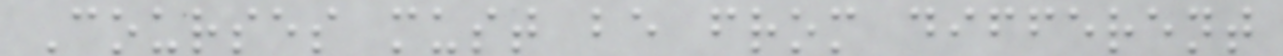Courses must be from different
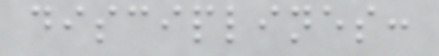disciplines:
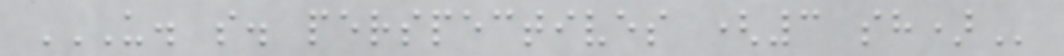U. S. PERSPECTIVES (3 SH)
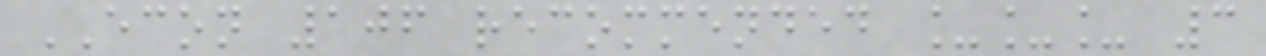ECON 106 recommended ___ 3
